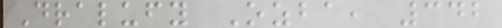Dralufy Ozba, 342
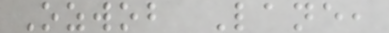Ozwob Lane,
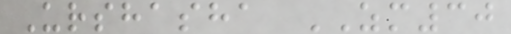Urshasha ZM30
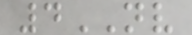4NV
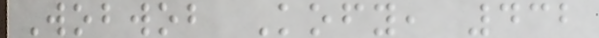Wobwob Kofy, 432
